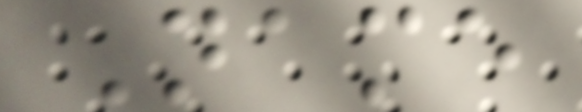Name
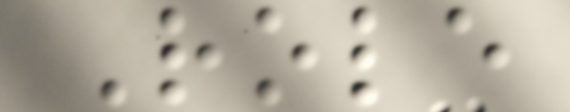Role
